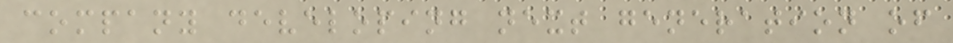company developing next generation of
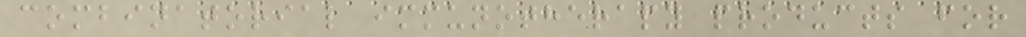combinatorial immunotherapy products for
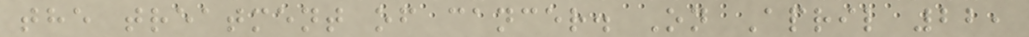the treatment of cancer. On April 22,
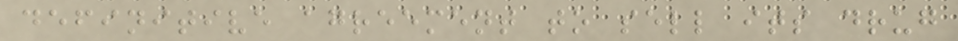definitive agreement to sell its drug
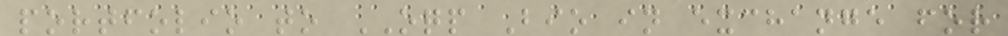portfolio to OQP Bio in exchange for
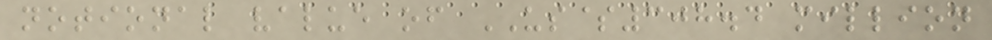notional value of US$308.4 million
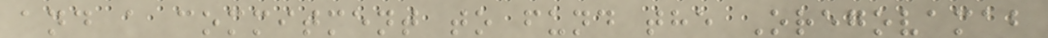and a commitment to fund the Oregovamab
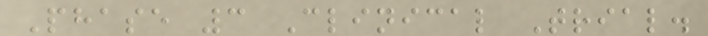Phase 3 Clinical Trial.
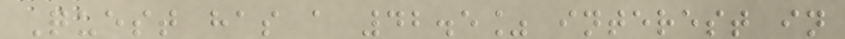Quest has a 42.5% interest in
